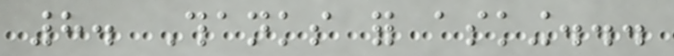8. Thanks for asking...
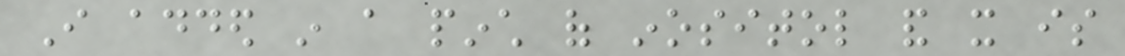I added in a pinch of inositol and it is
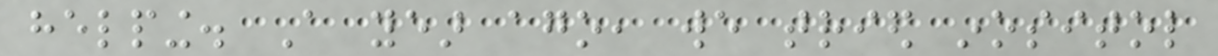helping. A year ago, we tried inositol
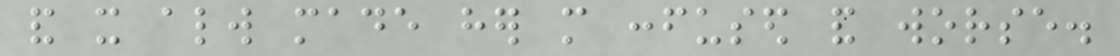and it always made her more confused and worse.
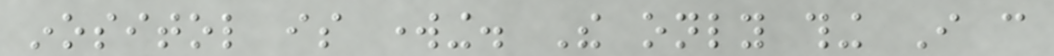inositol is working. The only thing I can
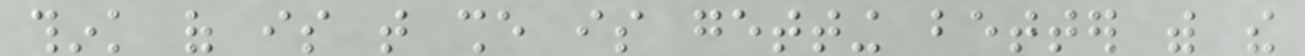think of is that she is getting better with the
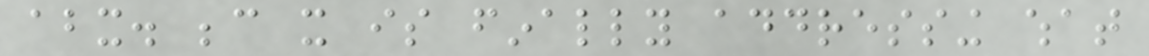abx. because it is finally addressing what
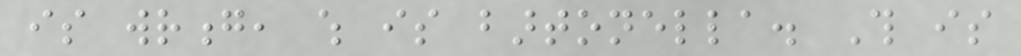is wrong, which is bartonella. This is
